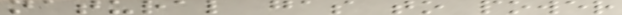natural gas to power
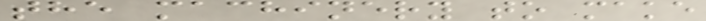the machinery to make
